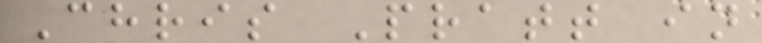Chris Pratt in
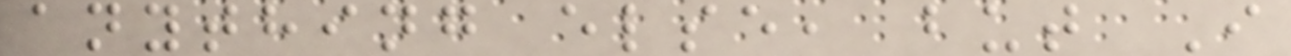anything else, but I
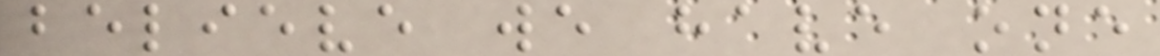believe we have one
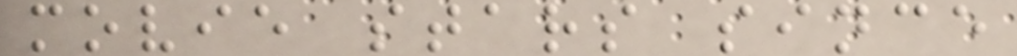movie stars since
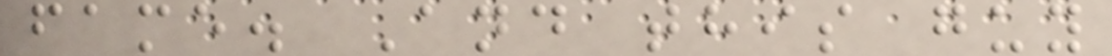fame. And this guy
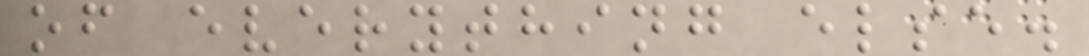of everything else.
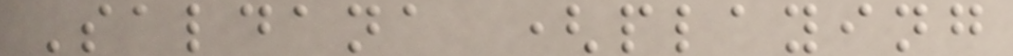Saldana (playing
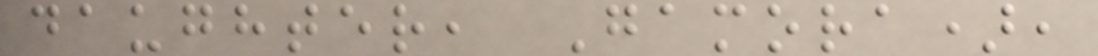daughter, Gamora),
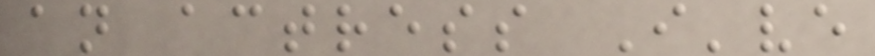an actress I've
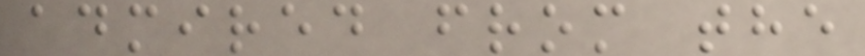admired from the
